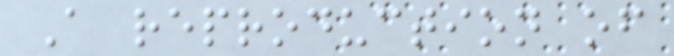A reproduction of
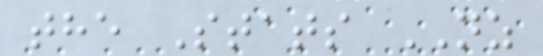the Stats NZ
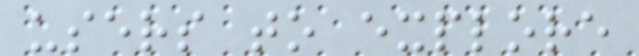users to explore
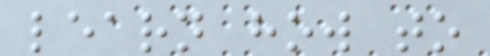learn how to
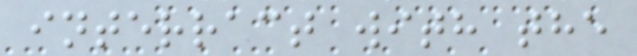interract with the
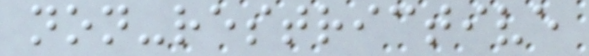non-restrictive
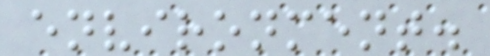environment.
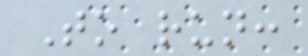To run:
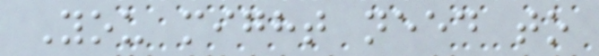You might need to
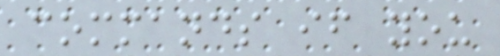commands if you
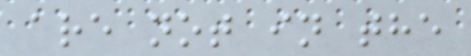are not in the
